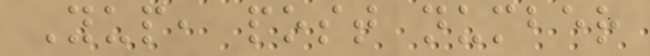Yup, post number
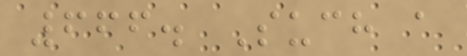666. Such a
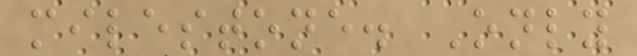milestone. Only
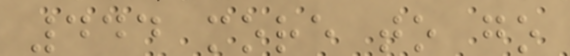444 more to go
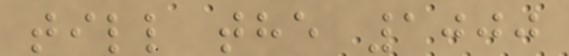till the 1000
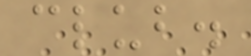club.
